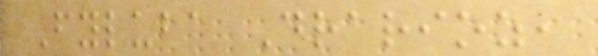Fyluba Drarioz,
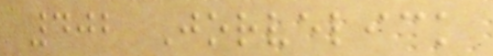402 Jorvelick
